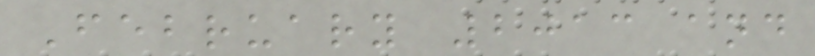February 2013 and
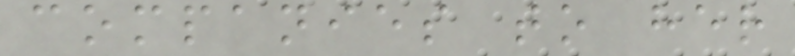companies to her
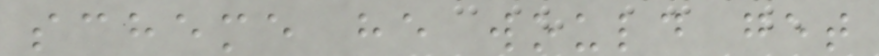scheme he would get
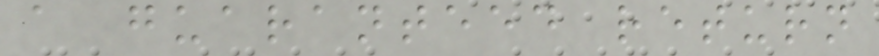a guaranteed return
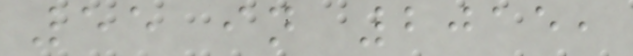55 in 2015,
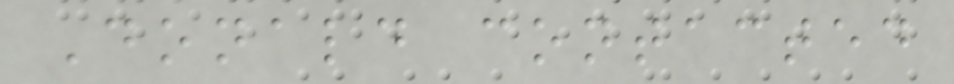Donald contacted
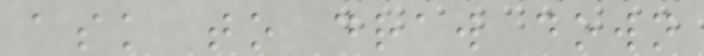ask to draw down
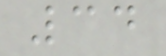34
